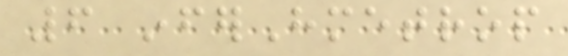6 inferHmetrop
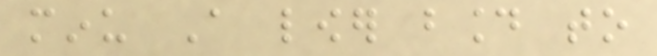minu A lower bound to
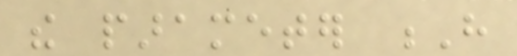the parameter H
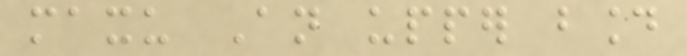maxu An upper bound
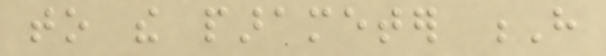to the parameter H
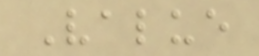Value
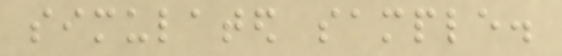simulated sample.
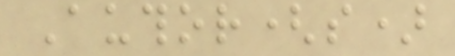Author(s)
